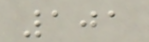101
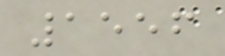1556
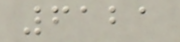6121
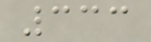333
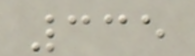335
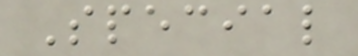Special
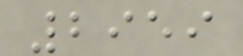2959
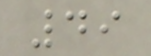49
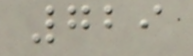729
